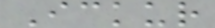Ickur
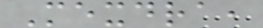Mexdra,
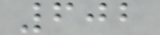602
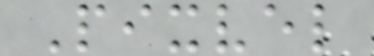Pixvel
